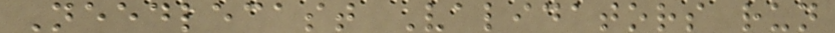Needlecast Validators run
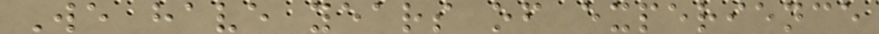We have years of experience
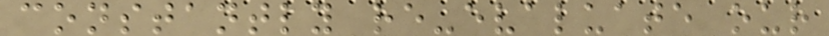constantly re-evaluate our
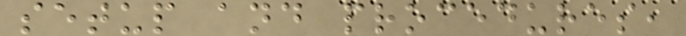setup and procedures,
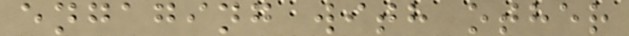engaging with other
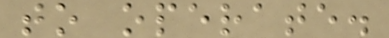to operate.
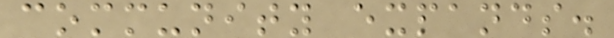community expands.
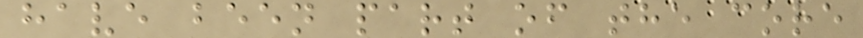have been part of the core
